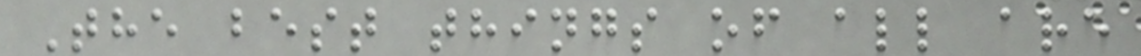The best things of all are
